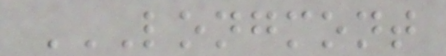LONGMONT
